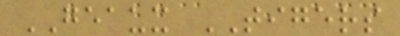GEAUX TIGERS
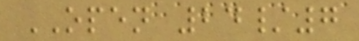OPEN 24/7
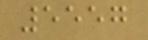5557
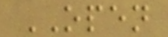OPEN
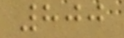800
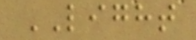LIGHT
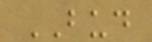BUD
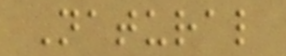Natural
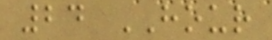24 HOUR
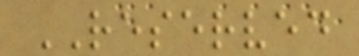RESERVED
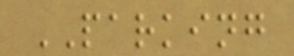PARKING
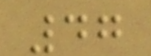47
